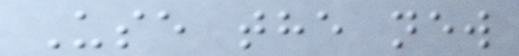Use the new
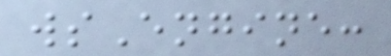wsEngine:
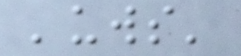'uws'
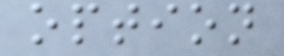option
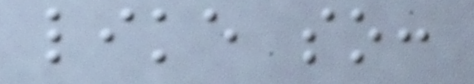like so:
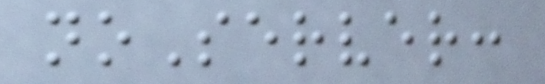noServer:
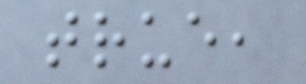true,
